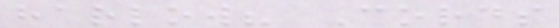harlow? Cords
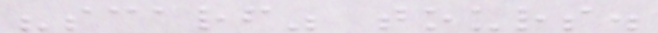"scarf" tours.
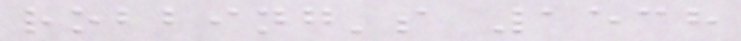robbing's 1538
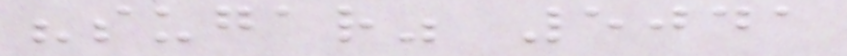"sugar" 5041
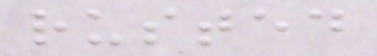rusted
